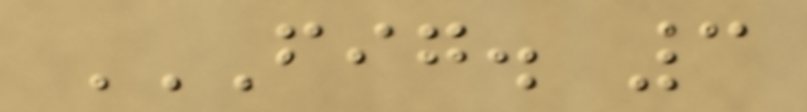FIG. 3
